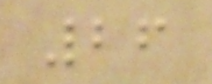26
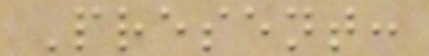Present:
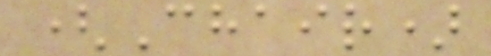(Chair)
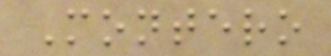Montero
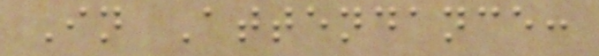In Attendance:
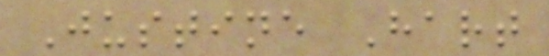Justine Hart
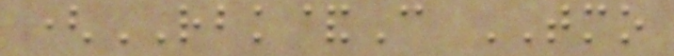(RBK&C TMO
